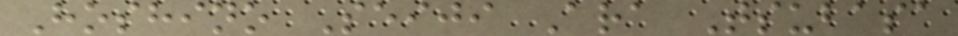Hoshino Seiji Ara Tsubasa
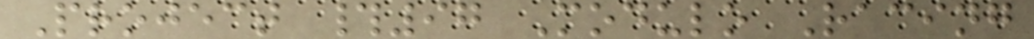Project #97 Modulo Racing
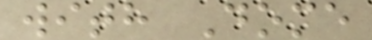with Dome
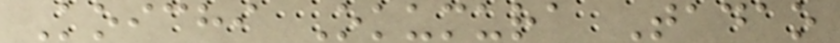Koichi Okumura Tadao
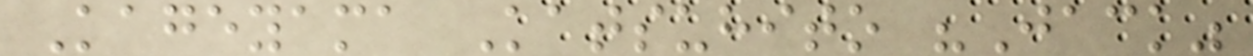Kageyama Katsuhito "Jack"
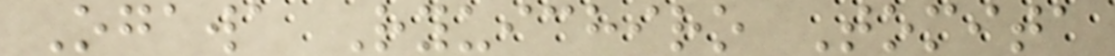Ogawa Ryuichiro Tomita
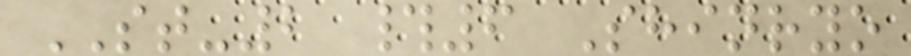ST-2 #6 Shinryo
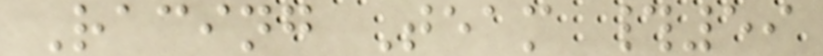Racing Team #59
